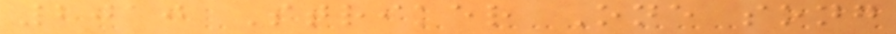2010 Striker One song
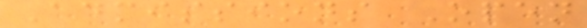Admissions Open
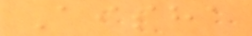Aisha
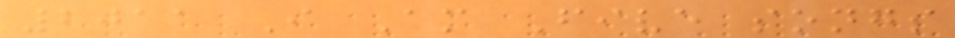2011 I Am Five songs
